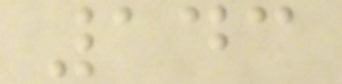143
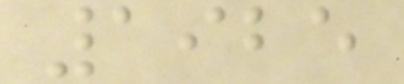1925
